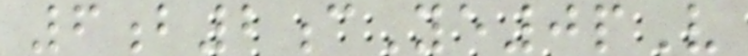6b2cYe0pV
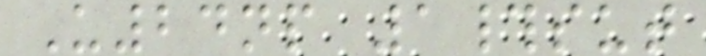U24np 1#sut
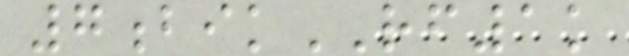7bikRF1k
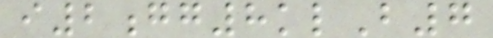i2gg8klB7
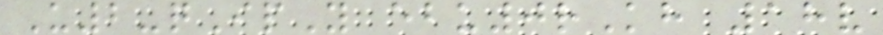U2-qIpY ebu0rKh 18v
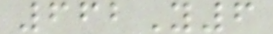662Y6
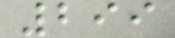299
